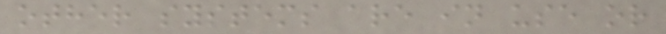other systems are in use or
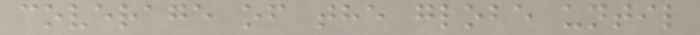coverage of the globe until
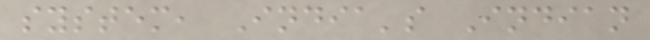system, India's Indian
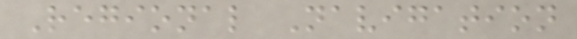Regional Navigation
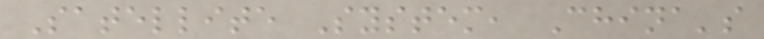Satellite System, China's
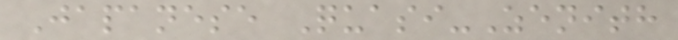Japanese Quasi-Zenith
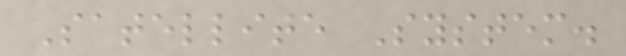Satellite System.
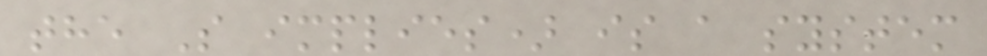the S implies) is a system
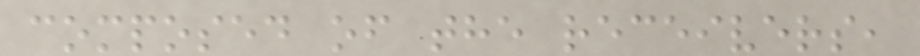composed of the receivers,
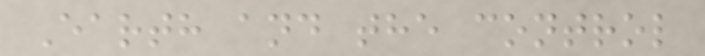Earth and the control
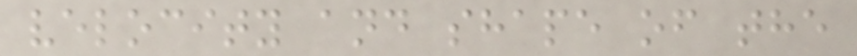velocity and shape of the
